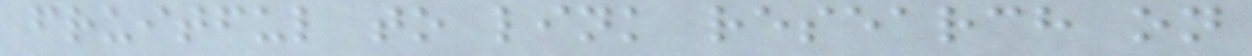fruitful to link research on
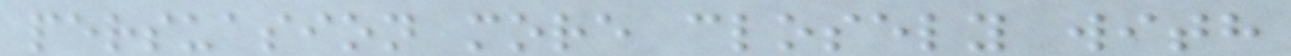persuasion more closely with
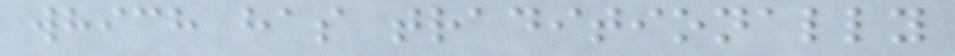which has traditionally
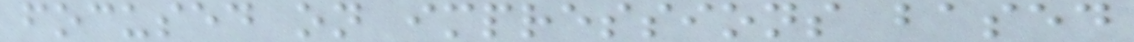focused on impressions based
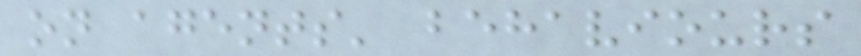on agents' behaviours
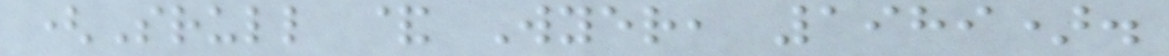(Srull & Wyer, 1989).
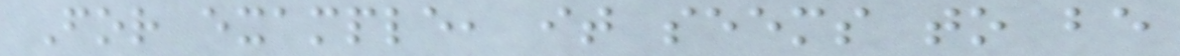For example, it seems to be
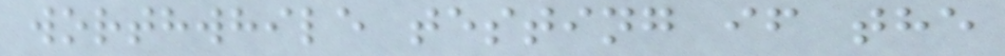worthwhile testing if the
